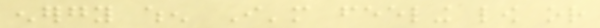energy when I'm feeling low or
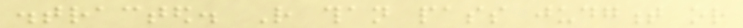distracted. Rather than pass judgment or
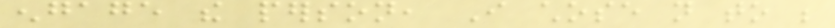engage the person, I chose not to be
